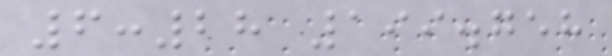6:28 199.758
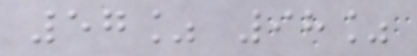57% 98%
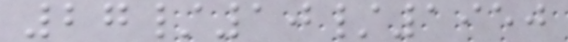27/10/1950
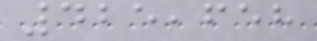425,658
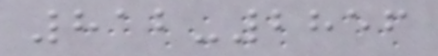812-2856
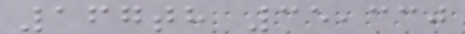167th 35,330
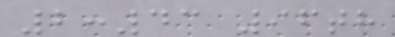2:43 96th
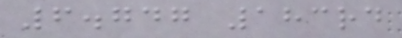6.747 183rd
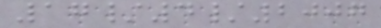17/4/2007
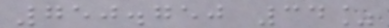750.750 34%
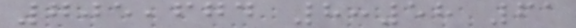705,674 8:58 61
